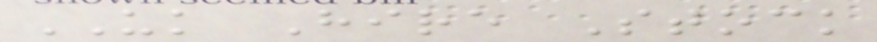UK Hire Stock
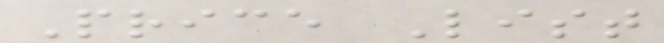Price List
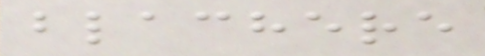blachere
